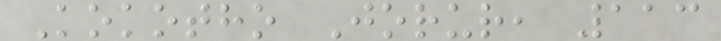Kokotho Jorur, 113
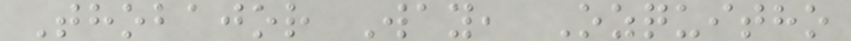Thobajor Way, Ozquitho
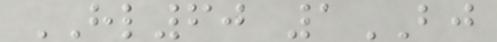HL60 1BJ
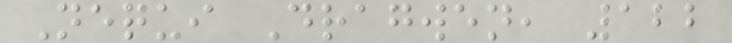Nequi Dragwen, 122
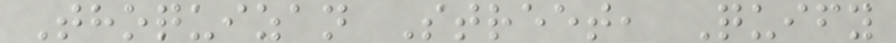Thoquizan Street, Quify
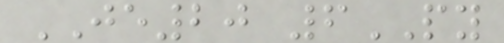JE20 6PY
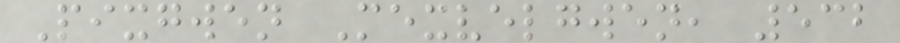Pixgwen Mexvelgwen, 532
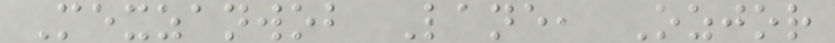Mexzanwob Lane, Ozjor
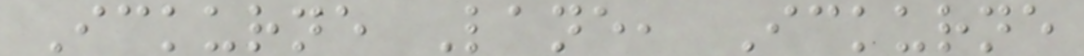Ickurne Lane, Ickurne
